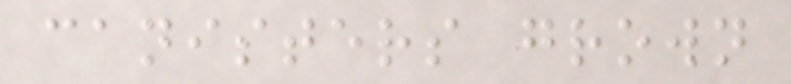canisters grown
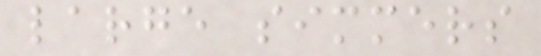large simmers
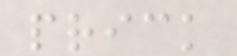prick
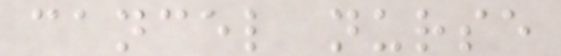cancel nurse
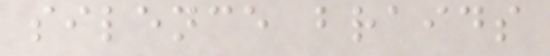silence braids
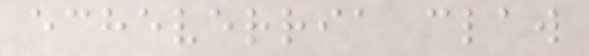echeverria claw
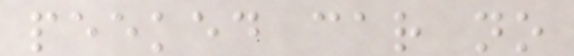peeked car no
